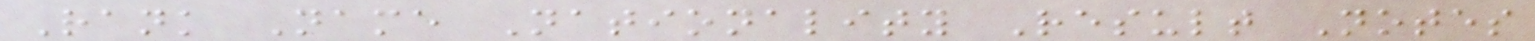Rank Name Nationality Result Notes
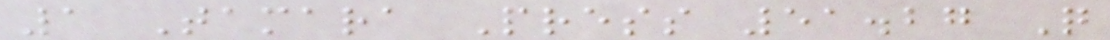1 Tamara Press 51.27 Q
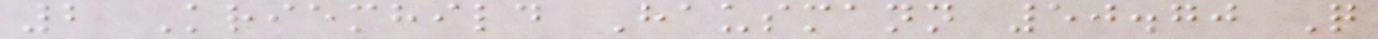2 Kriemhild Hausmann 50.70 Q
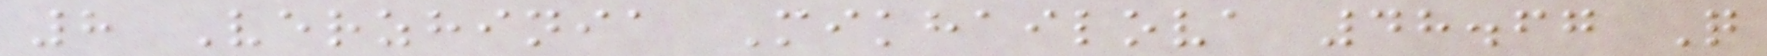8 Verzhinia Mikhailova 48.67 Q
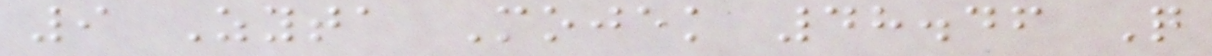9 Zyta Mojek 48.46 Q
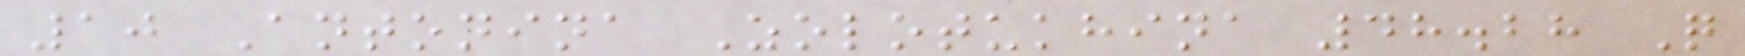10 Antonina Zolotukhina 48.28 Q
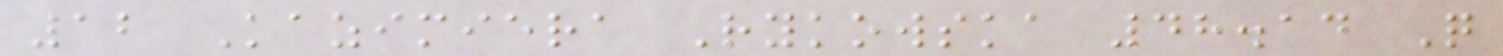12 Kazimiera Rykowska 48.14 Q
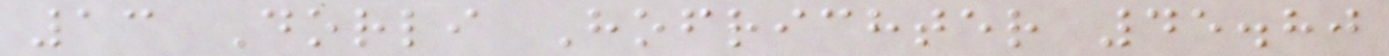13 Dorli Hofrichter 45.80
